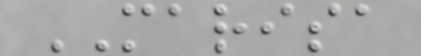MARISA
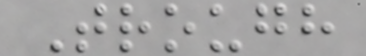Trough
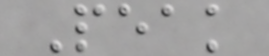Peak
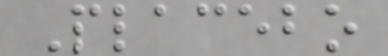Placebo
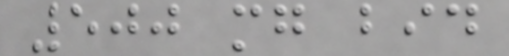500 mg bid
